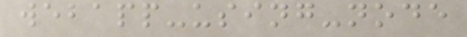webapp-using-node
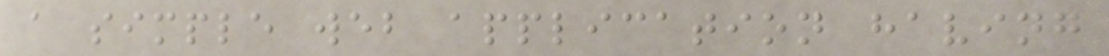a simple web application having
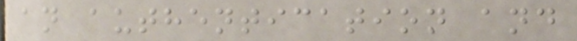an authentication and
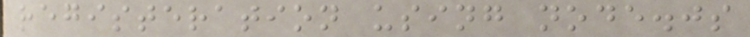registeration using node.js
